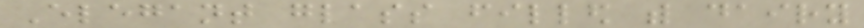Elegant glass filled with dairy
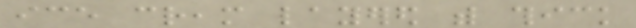ice cream layered with thick
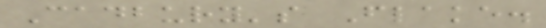Cadbury's Flake.
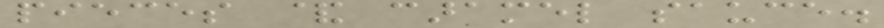pieces & caramel sauce.
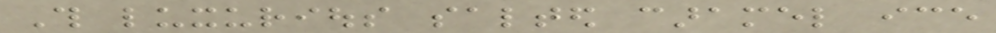This luxurious salted caramel ice
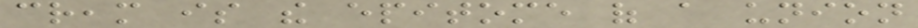cream is the epitome of a union
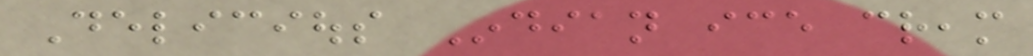Delicious Indian ice cream
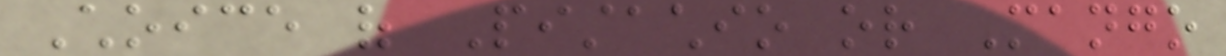Choice of Pistachio or Mango
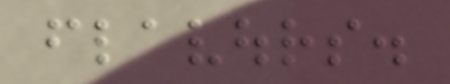flavours.
